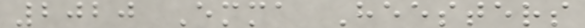2020 Emma Heesters
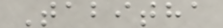Tabitha
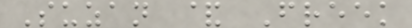Suzan & Freek
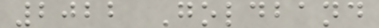2022 Goldband
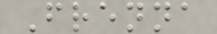Frenna
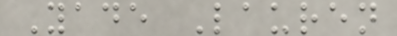Yade Lauren
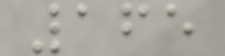165
